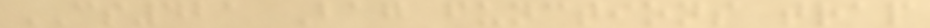CS421 Bag functions trap
